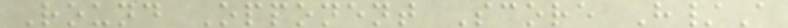Round Opponent Score H/A
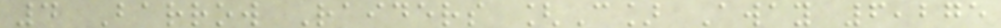4 Barrow Raiders [C] Away 6,275
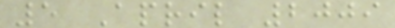5 April 2009
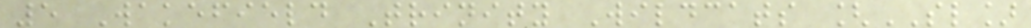5 Wakefield Trinity Wildcats [SL]
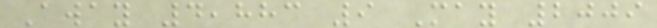Away 4,883 9 May 2009
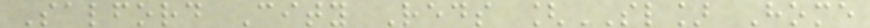Salford City Reds [SL] Home
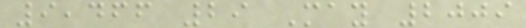9,466 29 May 2009
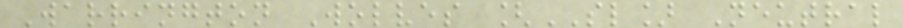Warrington Wolves [SL] Neutral
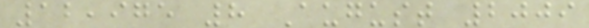12,975 8 August 2009
